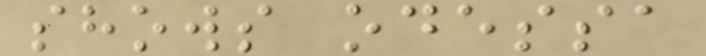shows odessa
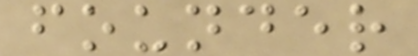founder
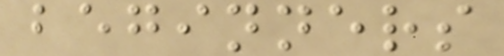beginners
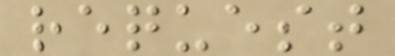request
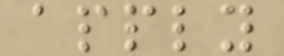apply
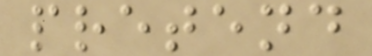pretend
